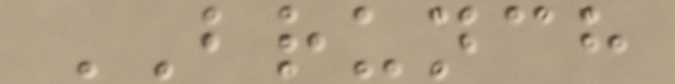BRUNCH
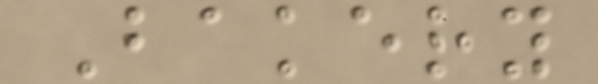Bakery
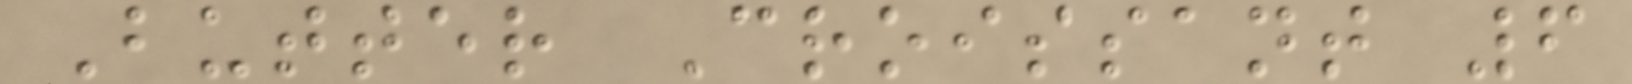Butter Croissant 6
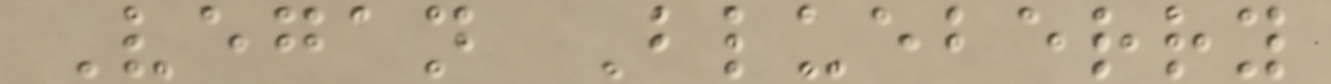Vegan Blueberry
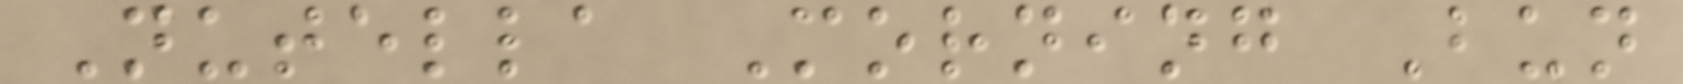Nutella Morning Bun
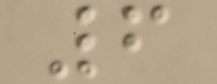6
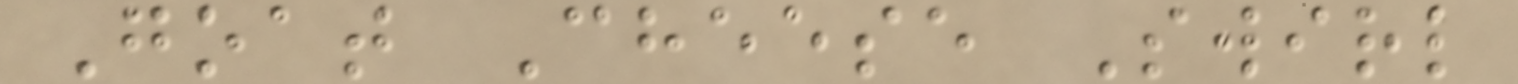Goat Cheese Swirl
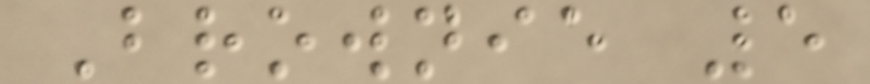Brownie 5
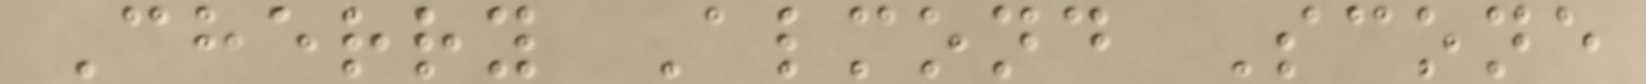Cherry Almond Scone
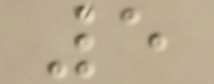5
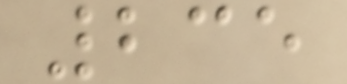235
